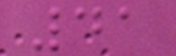41
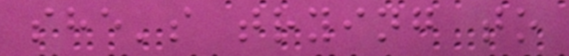she's trying to
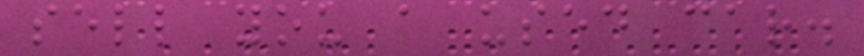sell you a used car.
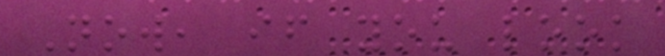Now, if you look
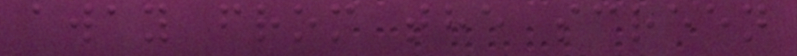away from the screen
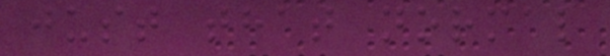just that normal
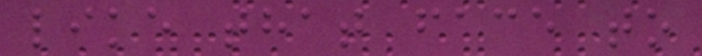like that face to
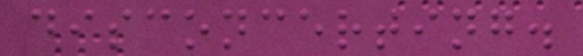disconcerting.
